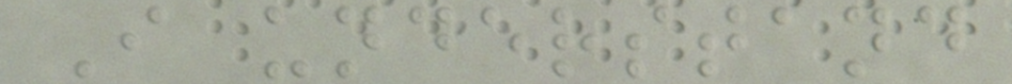I understand
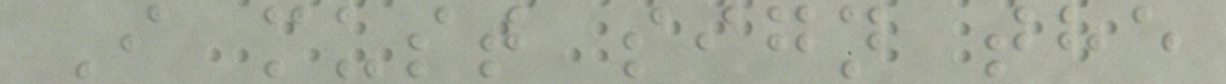I must sign the
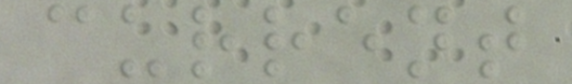current
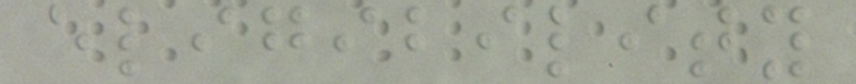eligibility
